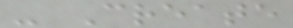- Create
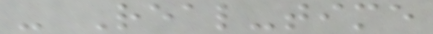- Real-time
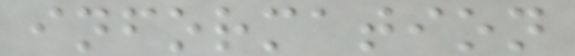information
